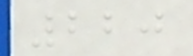220
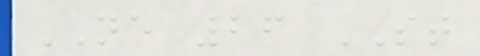NE 26 ST
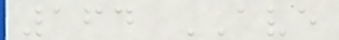164 AVE
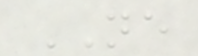NE
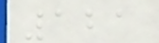121
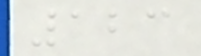123
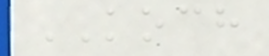KOCH
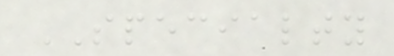SPECIALTY
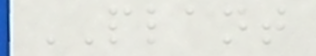PLANT
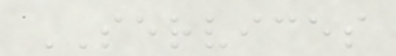SERVICES
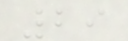29
